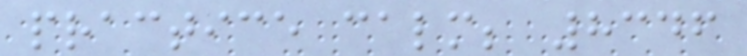practice calm; 8346
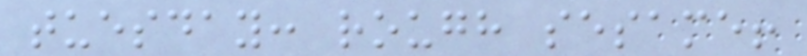tuesday: rough sesame!
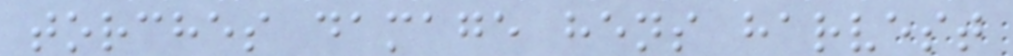torches damage hens harvest
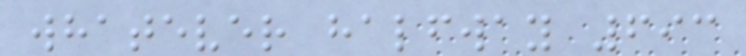whatever halfway 693
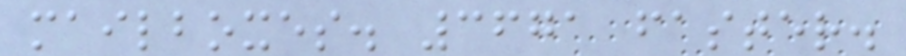mailboxes. 3671 faster.
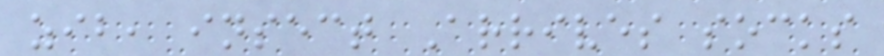zib, insect Arrives socks
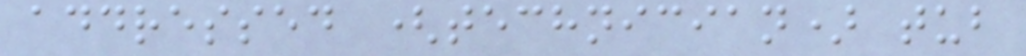addressed (technician) tub
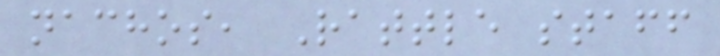nachos, Rattle staff
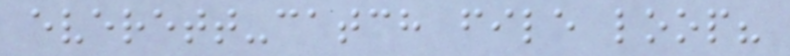everett-catch file loop?
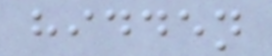hidden
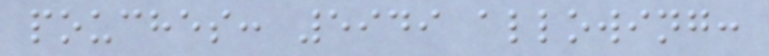pouches: 5949 allowing:
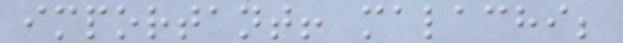important! malachi;
